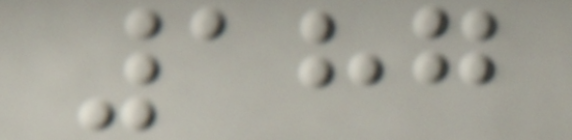187
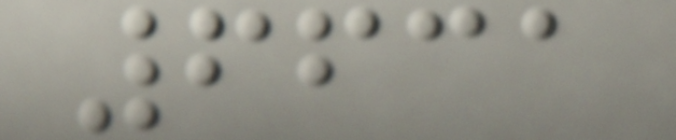6631
